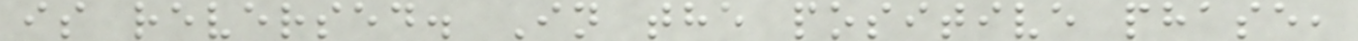is reversed. In the positive phase,
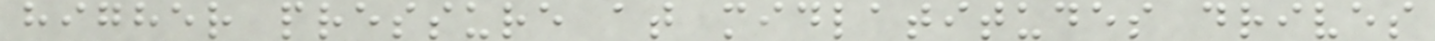higher pressure at midlatitudes drives
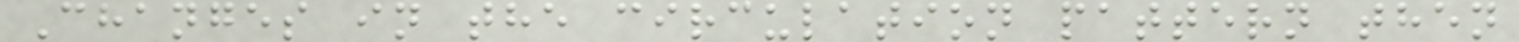Changes in the circulation pattern then
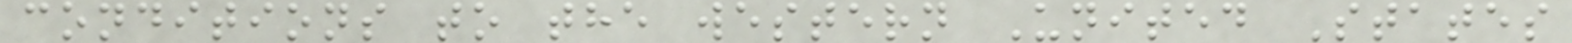conditions to the western United States
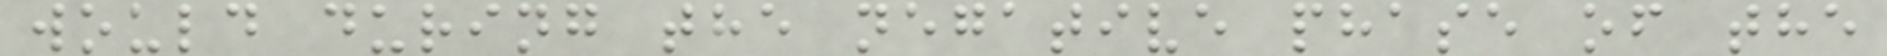would during the negative phase of the
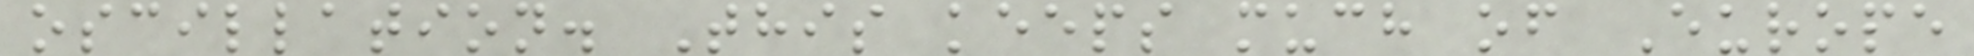oscillation. This keeps much of Europe
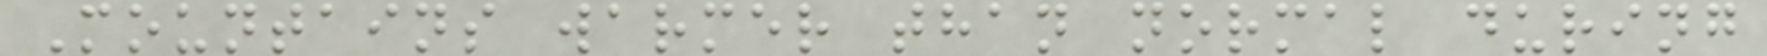Mountains warmer than normal during
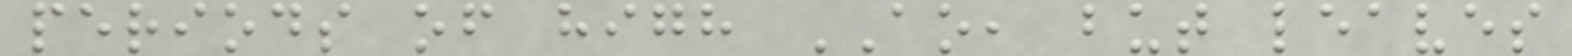periods of high AO, but leaves
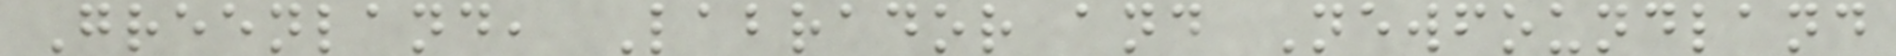Greenland, Labrador and Newfoundland
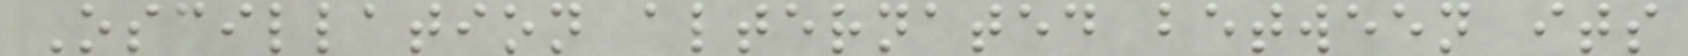Oscillation alternated between its
